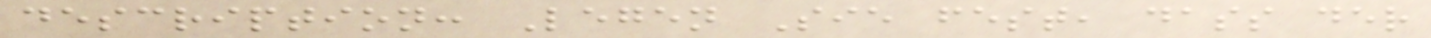description: Legen Sie fest, dass der
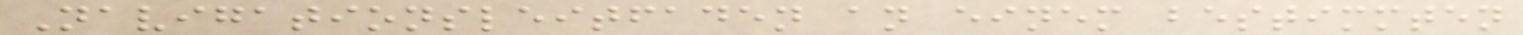Navigationsleitfaden an einem bestimmten
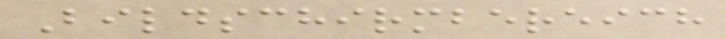Bildschirmbereich
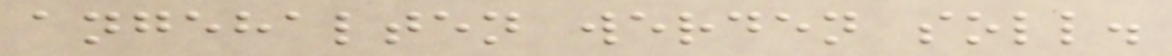angehalten werden soll.
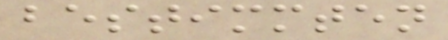bestimmten
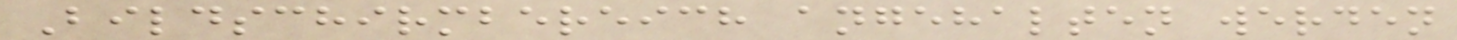Bildschirmbereich angehalten werden
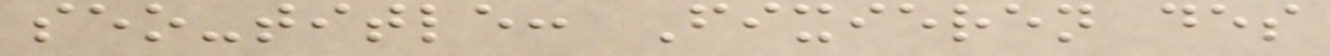seo-title: Fixieren des
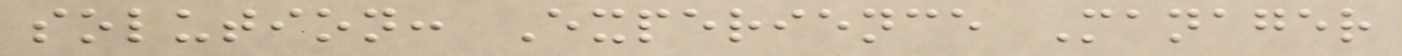solution: Experience Manager
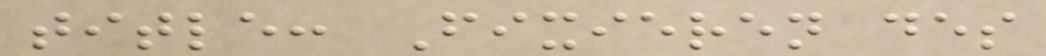title: Fixieren des
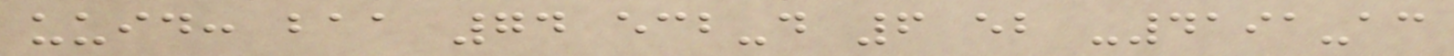uuid: baa 74 ecb-d 6 eb -4191-ac
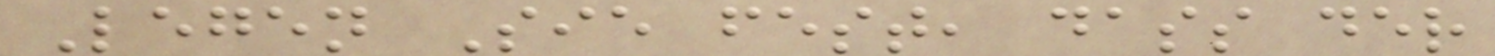Legen Sie fest, dass der
